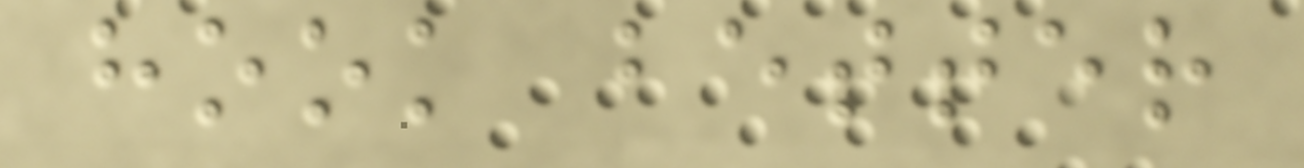hook better
